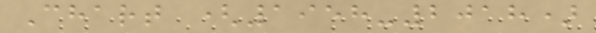Chart (1958-2018)
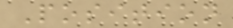Position
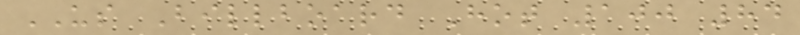US Billboard Hot 100 84
